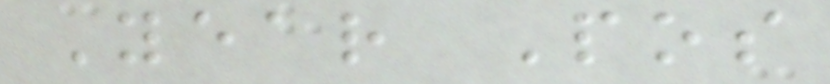Year Pos
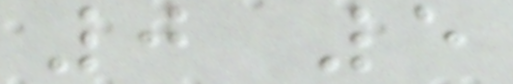0 5
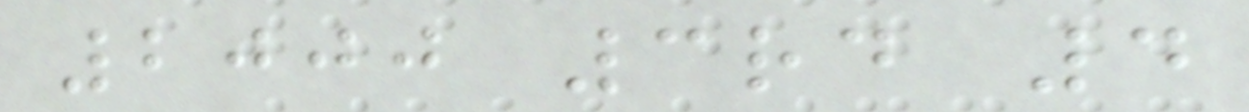2000 3rd 4
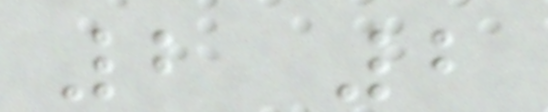2 2
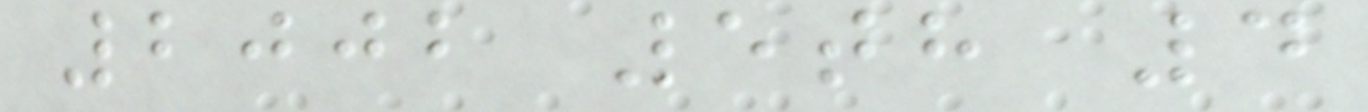2002 5th 4
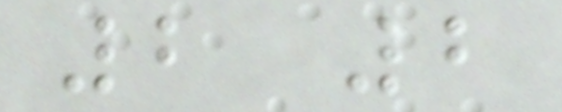2 2
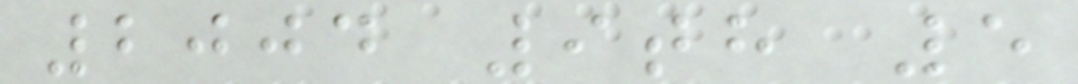2004 9th 5
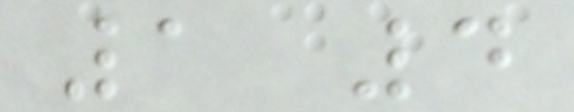1 4
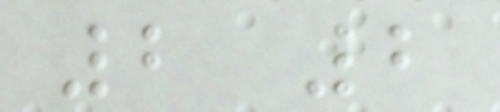2 2
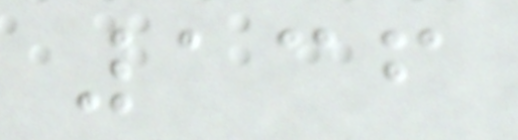136
